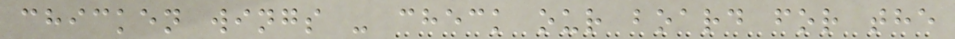chicken wings - check our board for the
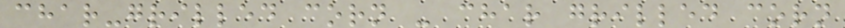char-grilled corn - char grilled corn
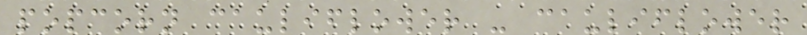popcorn cauliflower - cauliflower
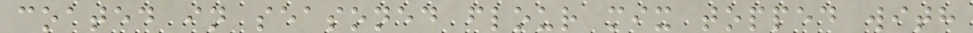coated in seasoned flour mix topped with
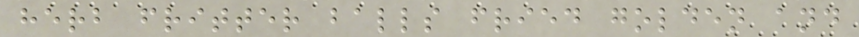herb fritter balls fried golden and
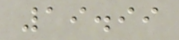19.99
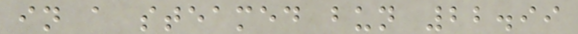in a steamed bun 22.99
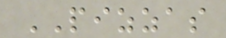PIZZAS
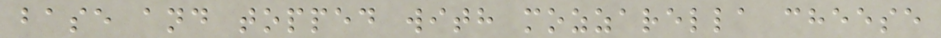base and topped with mozzarella cheese
